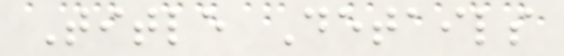Title Details
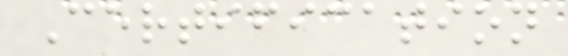Certification
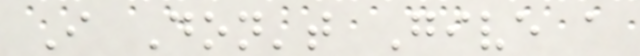I Don't Give a
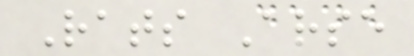Rats Arse
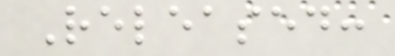Released:
